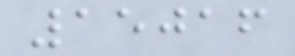15016
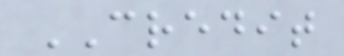CREDIT
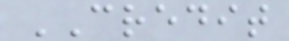CREDIT
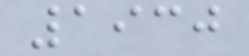1930
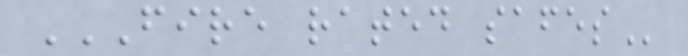FIRE RATED SAFES
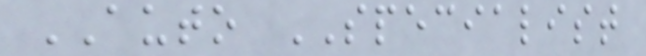AUTO SPECIALIST
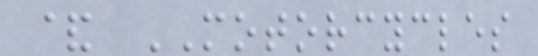& MOTORCYCLES
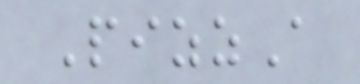PizzA
